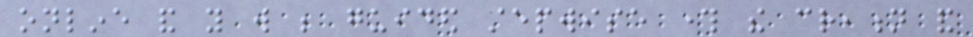online and you will be guided stepwise through the creation and
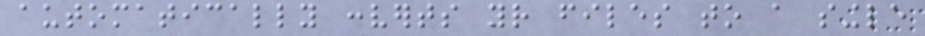automatically converts your files to a single
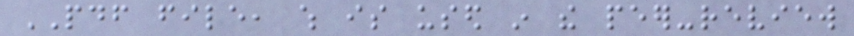PDF file, which is used in the peer-review
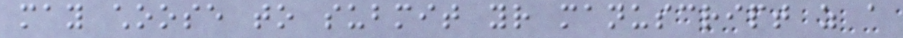may choose to submit your manuscript as a
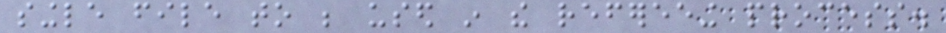single file to be used in the refereeing process.
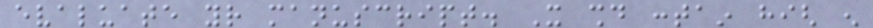evaluate your manuscript. It should contain high enough
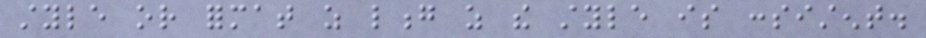style or format as long as the style is consistent.
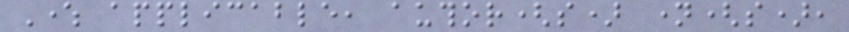Where applicable, author(s) name(s),
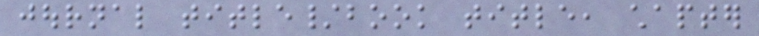journal title/book title, chapter
